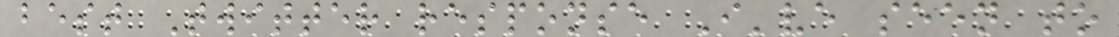best Twitter response I've seen to
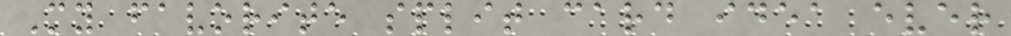My favorite split card idea ever
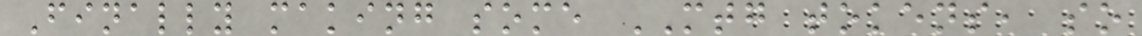Finally making some MTG tokens, so
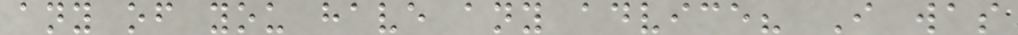any of you have any advice? I was
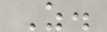Z.
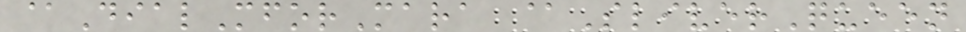@DialMforMara @SliverQueen
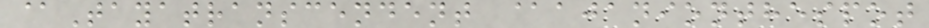@Tayatranscendent @ajanionthespot
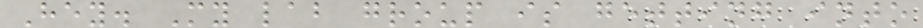Hey. My lab group is getting into
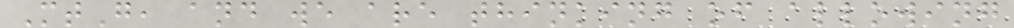MtG, and we are thinking of allowing
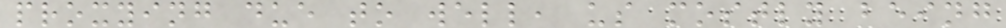proxying due to well, us mostly being
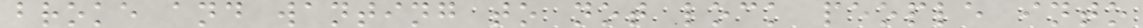broke and wanting to not lock people into
